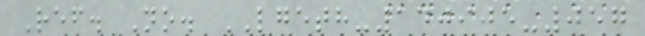Ref. No. LGETH-140905-057
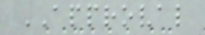APPROVAL
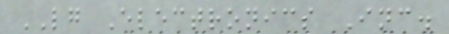LG Electronics Inc.
